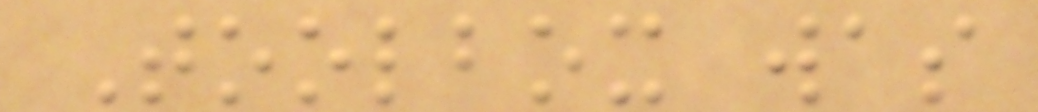Toolbox was
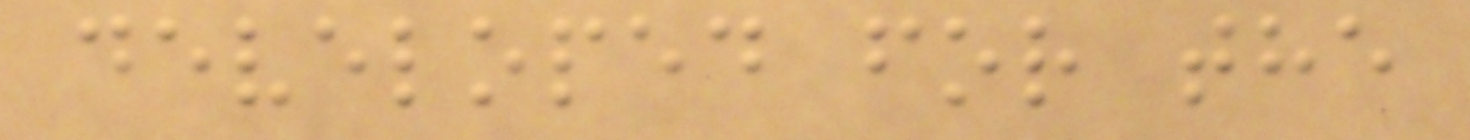developed for the
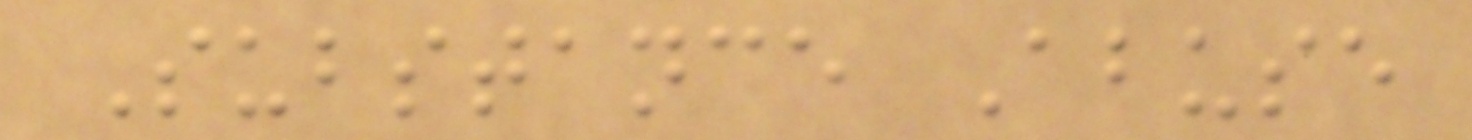Substance Abuse
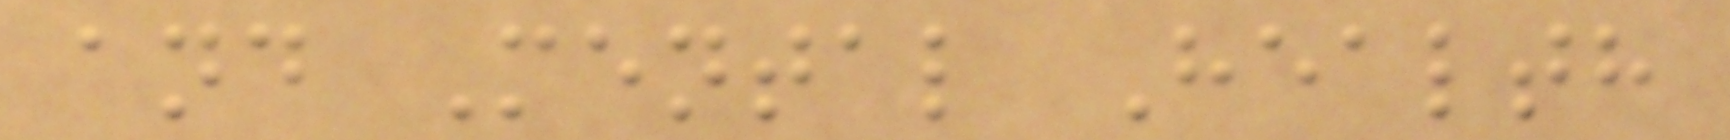and Mental Health
